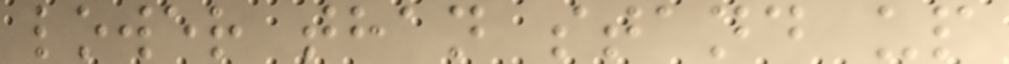lower than stand up
